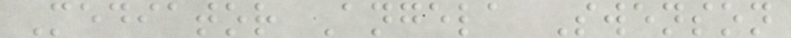Mediator Angela Swenson
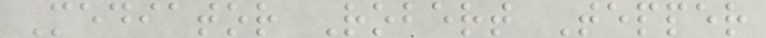Mediator Robert Tepper
